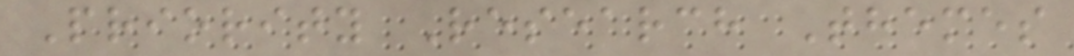Priority Research Themes
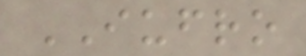IUFRO
